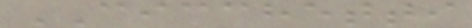CICCHETTI
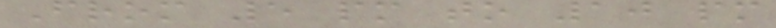From 5 pm to 10 pm
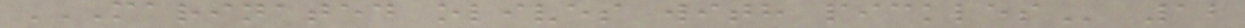MARINATED OLIVES WITH PICKLES 12
